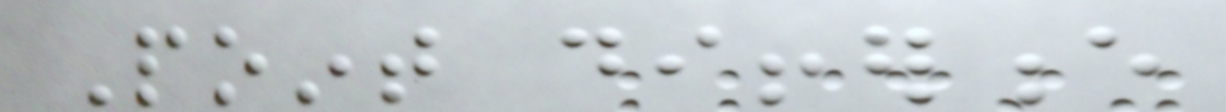Point difference
